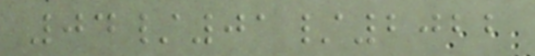04/01/2022
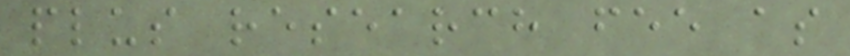plus research fee as
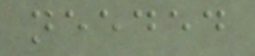needed
